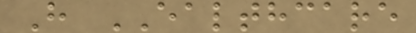H EALTHCARE
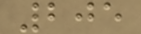205
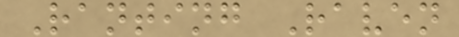Ranting Raven
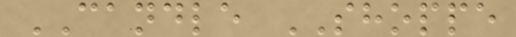CANDLE SHOPPE
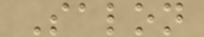Salon
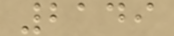2149
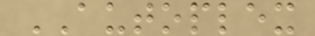AUTOPLEX
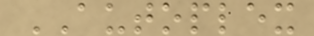AUTOPLEX
